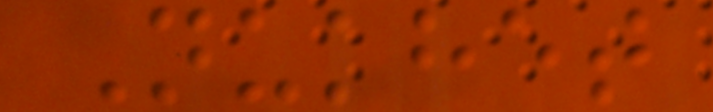Nukhet
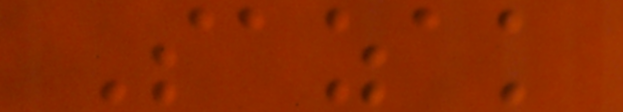Sazak
